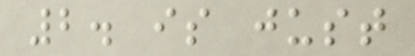2. is just
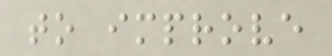to improve
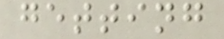getting
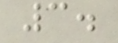3.
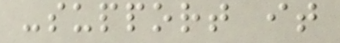-support it
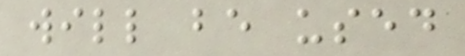will be used
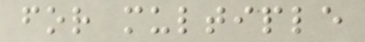for multiple
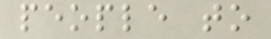people to
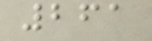261
